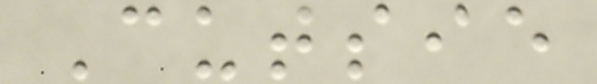Cutsie
